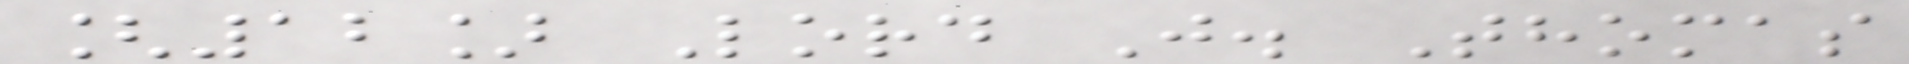[12] Lord J. Thomas
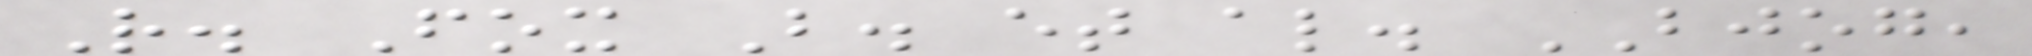R. Fox B. et al. BJOG,
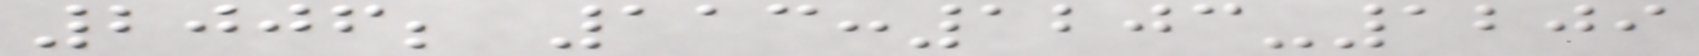2006; 113:1203-1209
